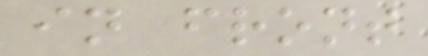in front
